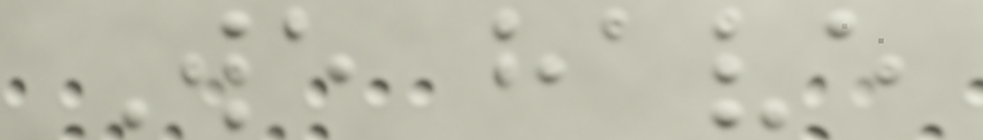We have
